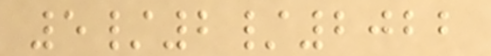5/2/2022
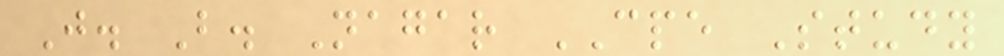J. B. Nagar CPE Study
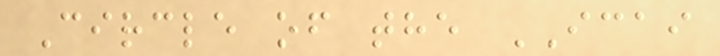Circle of the ICAI
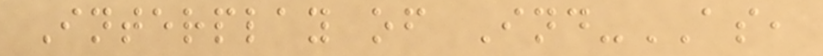Interplay of Ind-AS,
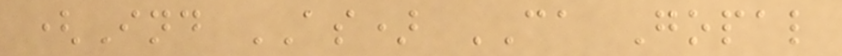(Ind AS) CA Gopal
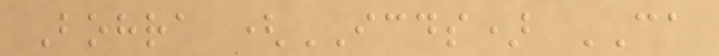Bohra (ICDS) CA
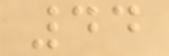44
